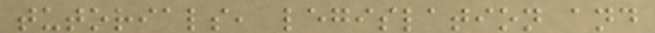tutorials, legislation and
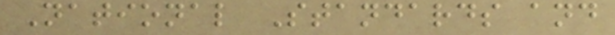National Standards and
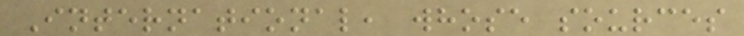International, whose sources
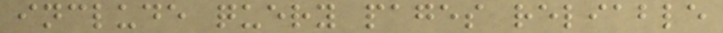include query pages reliable
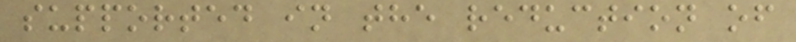supported in the reduction of
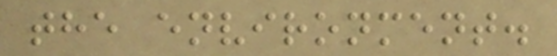the environment.
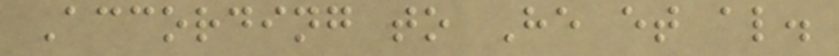According to He et al.
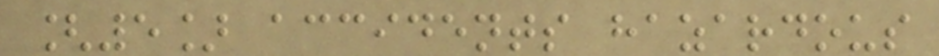[5] accidents hazardous
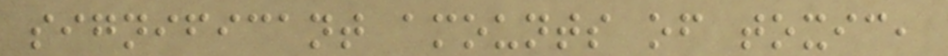significant amounts of toxic,
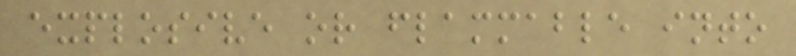explosive or flammable into
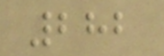282
